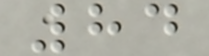84
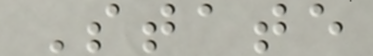State
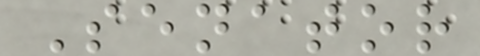Senator
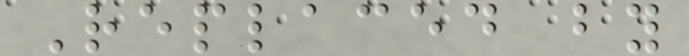Replaced by
